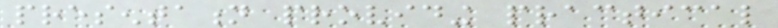presentation providing practical
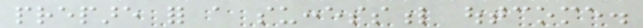prepare for a successful outcome.
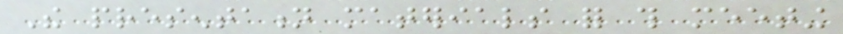The presentation materials for this meeting
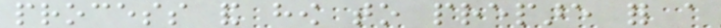process and how to prepare for a
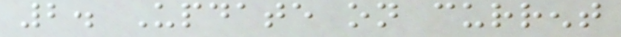2. Update on current
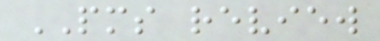PMS review
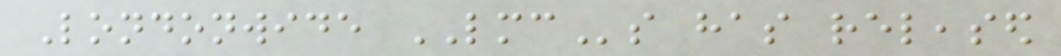Londonwide LMCs has released
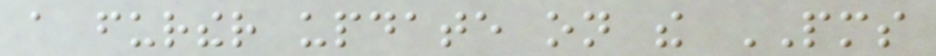a further update on the PMS
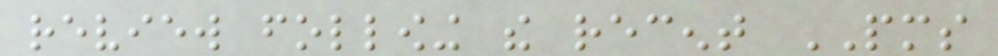review following the recent PMS
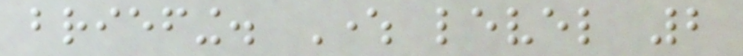briefing. Where level 2
